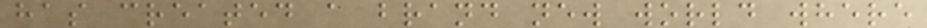has created a brand new world where
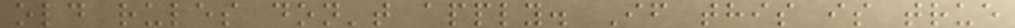old rules don't apply. If this is true
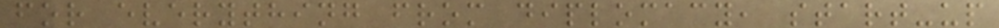for everything from diplomacy, start-up
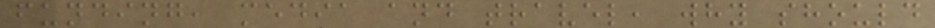funding, media and travel, why should
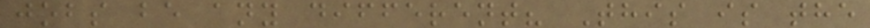jobs be any different? This is the
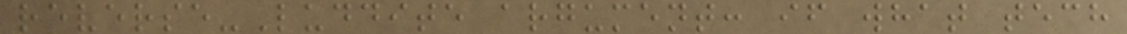reverse-Luddite argument: if what tech
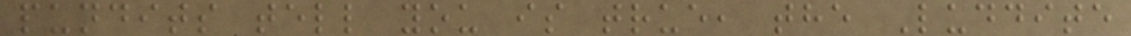pundits tell you is true, the Luddite
